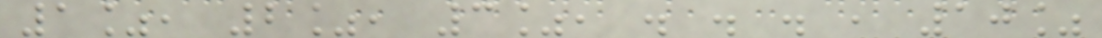1%, 2%, 3%, . . . , 10%
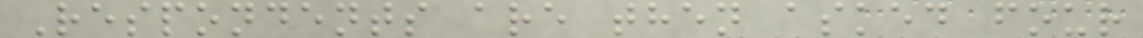Respondents are then asked four
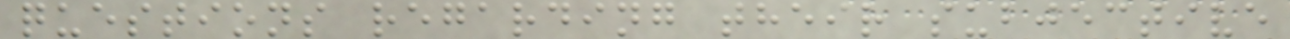questions regarding their subjective
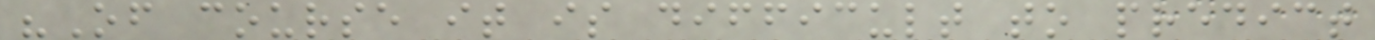"Of course it is difficult to predict
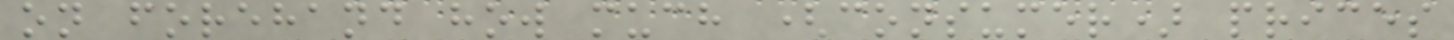on forehand how much (consumer) prices
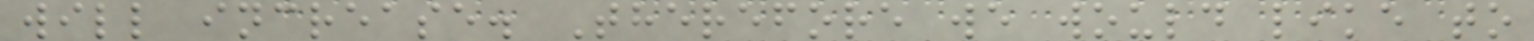will increase. Therefore we would like to
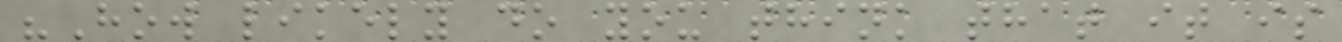"How likely do you think that it is
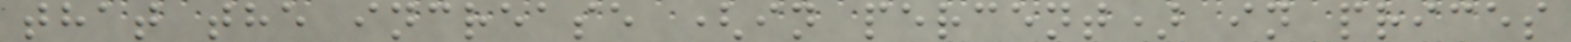that the increase (in percent) in prices
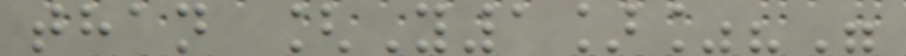than [Y1]%?"
